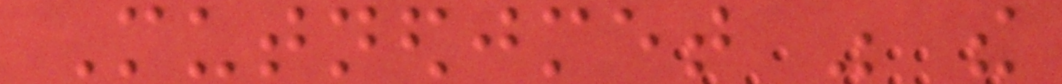Mutnedjmet was the
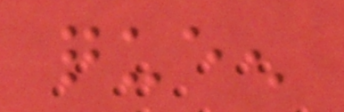queen
